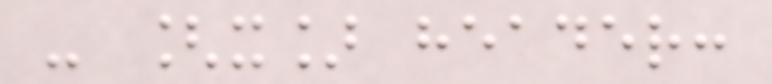- [x] header:
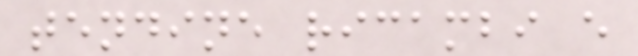tendine ricambi e
